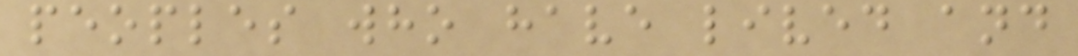peoples who have lived and
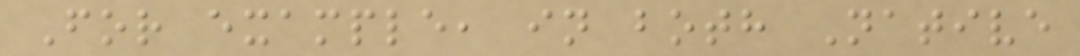For example, in both Native
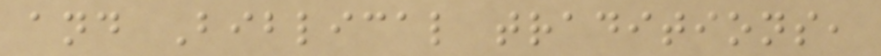and Biblical traditions,
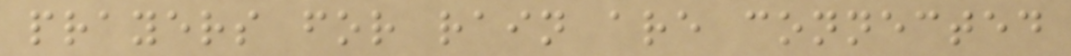prayers for rain are connected
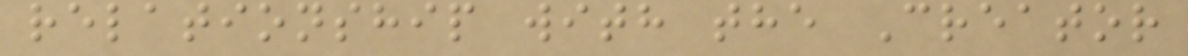relationship with the Creator
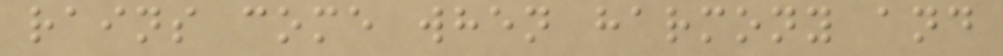rains come when harmony and
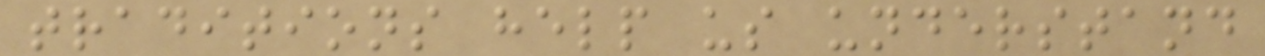traditions help us understand
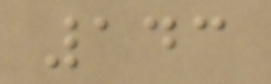143
